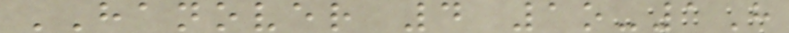HANOVER 4 1o-1H
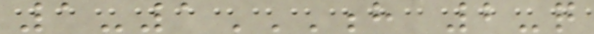1-1H 2-Q
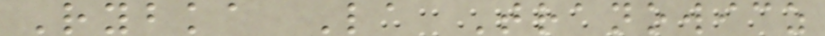Rybka La Tranowicz
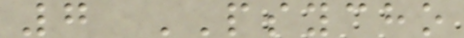7 PSYCHO
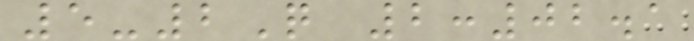5-2Q 2:02.1
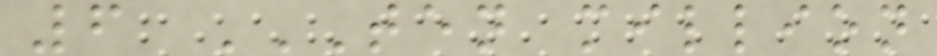6 TEN MILLION
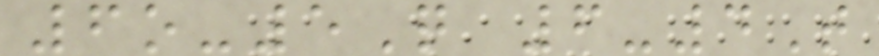6o-5Q 6-4T
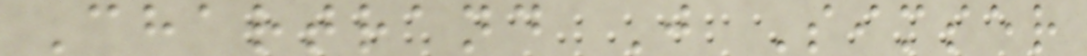Chartrand J Simser
